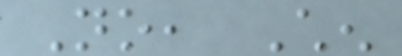No, Chen
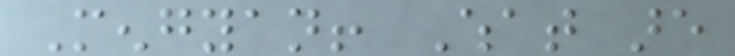Mengyan! What are
